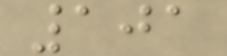101
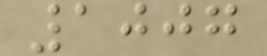1007
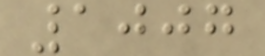1007
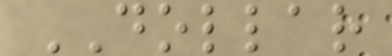DOLLAR
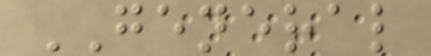GENERAL
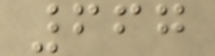667
